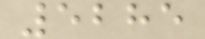5285
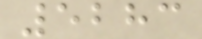5283
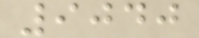9040
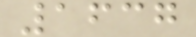1637
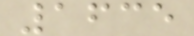1635
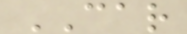CAR
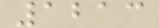1213
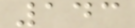143
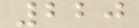220
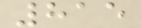815
